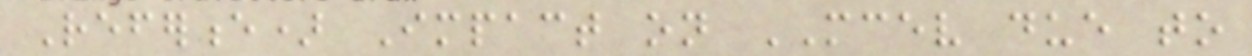Reference) Impact on MCEV due to
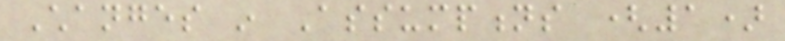Changes in Assumptions (1)
